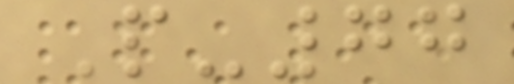P-77
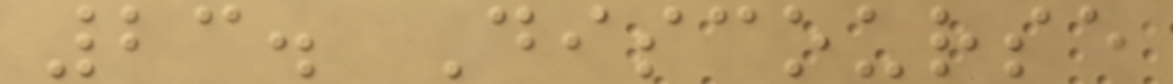23. Discourse
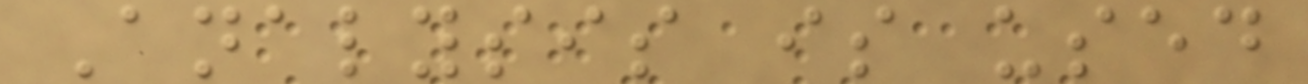Analysis is used
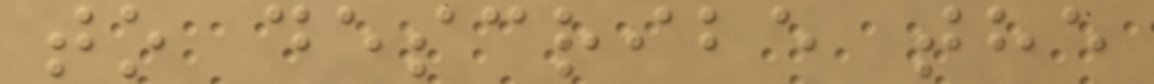to describe the
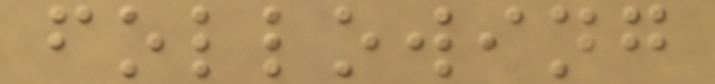following
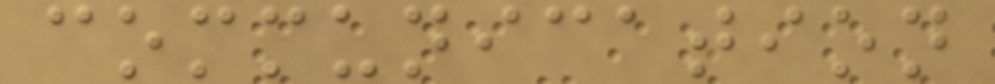communication
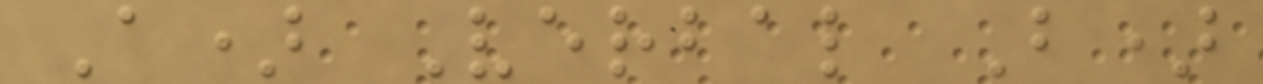A) Verbal B)
